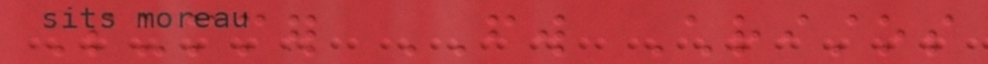Summer FW Christos
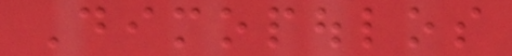Dimopoulos
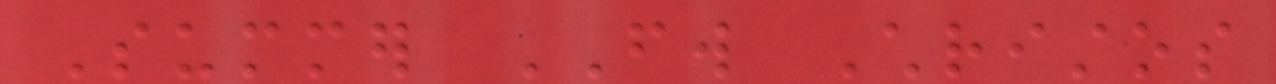Summer FW Christos
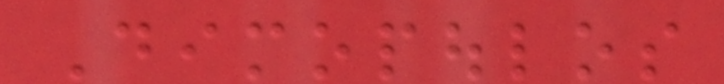Dimopoulos
